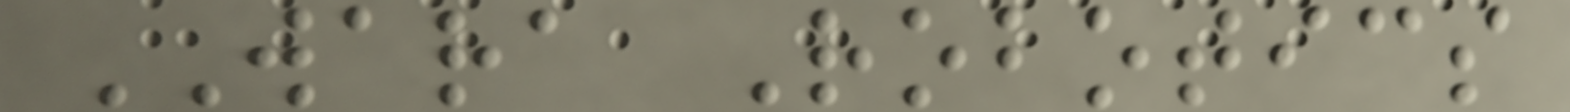WARA Robotics
